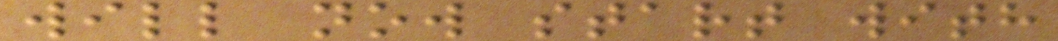will now start with
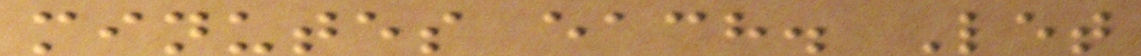minutes each. Let
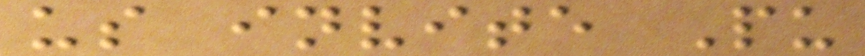us invite Pu
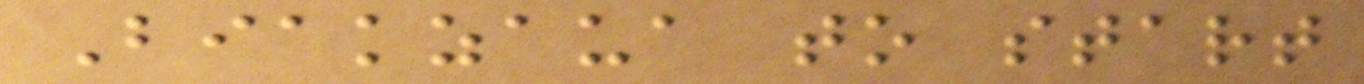Biakzaua to start
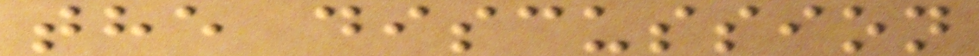the discussion
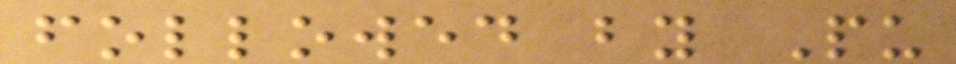followed by Pu
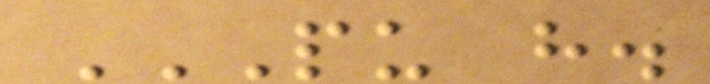PU H.
